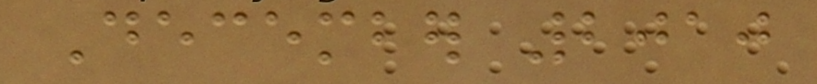December 2010
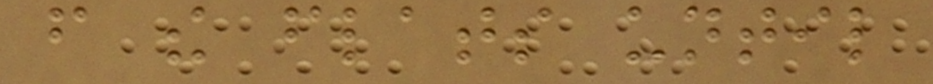from the flats until
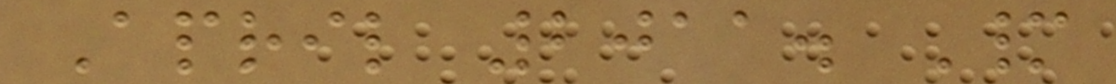April 2011. Many
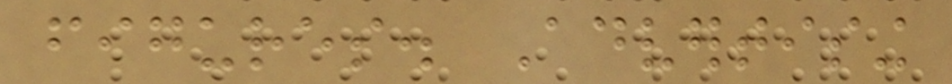figures. Advertising
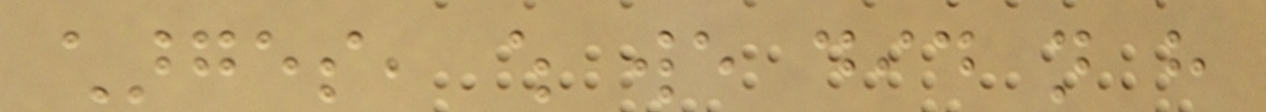charges, which we did not have
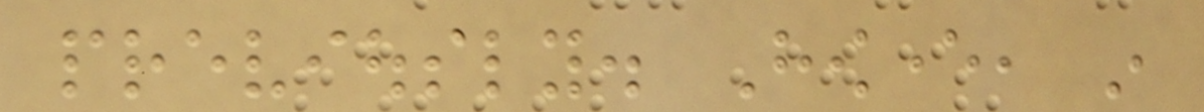previously. However, in
